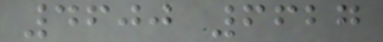4600 6627
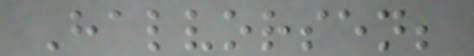Halvorsen;
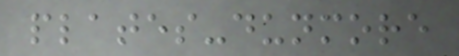plates-dunmore
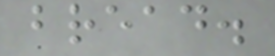bread.
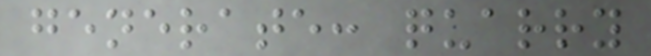generate: quarry
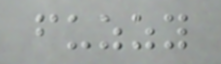fuzzy
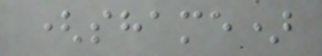(shame)
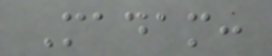Madam:
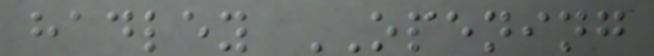hadley OPENING
